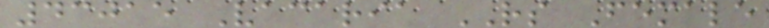43015 Vacaria RS Female
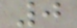0
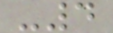-4
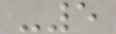-5
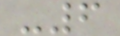-6
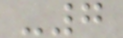-7
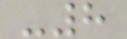-8
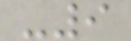-9
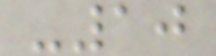-10
